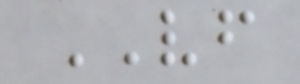VF
